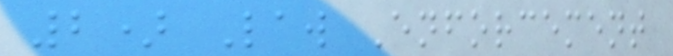2) Law Enforcement
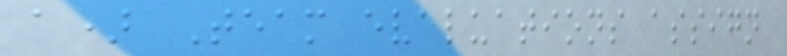a) Team evaluations assign
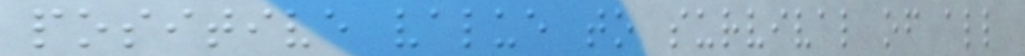positive value to survival of all
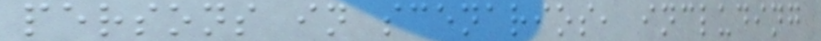persons in scenarios, including
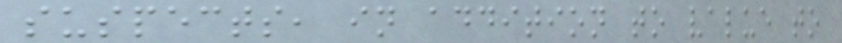suspects, in addition to value to
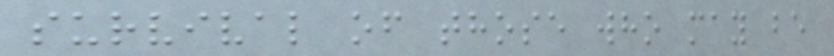survival of those who may be
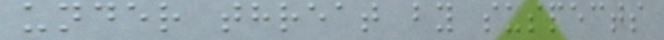under threat by suspects
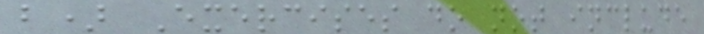b) Exercises do not include
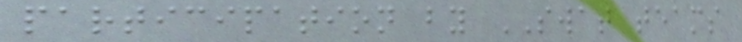participation by SWAT teams
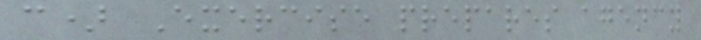c) Exercise prepares agency
